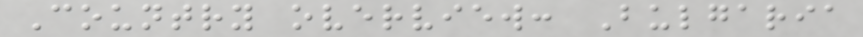Country overview: Bulgaria
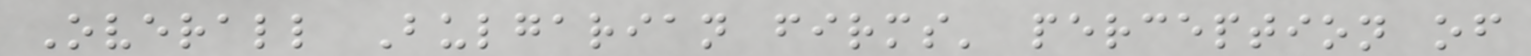Overall Bulgarian firms' perception of
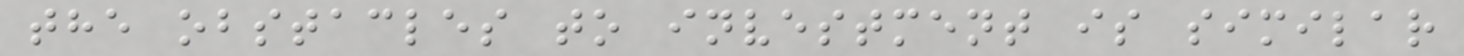the obstacles to investment is similar
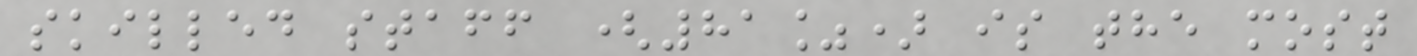skilled staff (81%) is the most
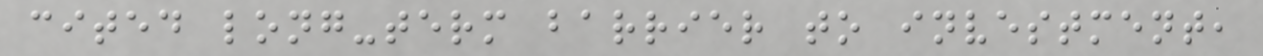cited long-term barrier to investment,
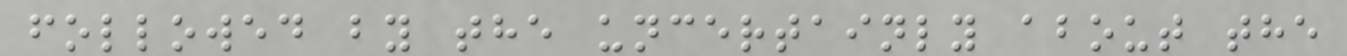followed by the uncertainly about the
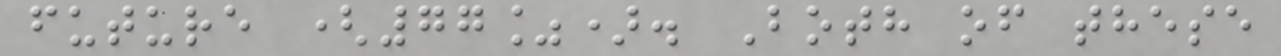future (77%). Both of these
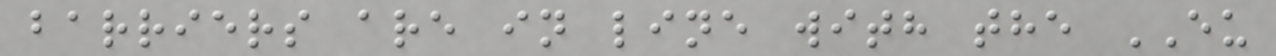barriers are in line with the EU
